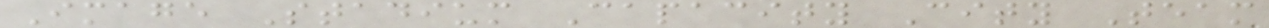Image Stadium Capacity City Team
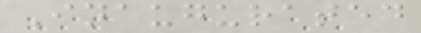Inaugurated
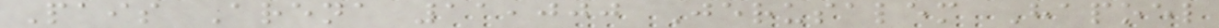Pais Arena 11,000 Jerusalem Hapoel
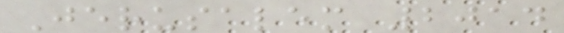Jerusalem 2014
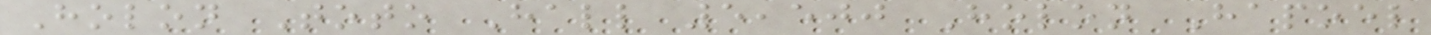Holon Toto Hall 5,500 Holon Hapoel
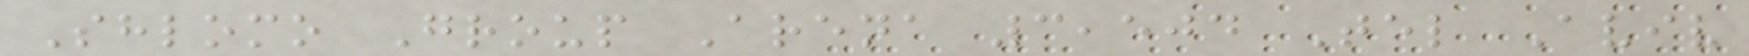Shlomo Group Arena 3,504 Tel Aviv
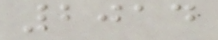2014
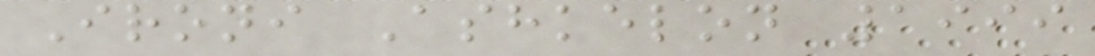Ironi Ashkelon 1999
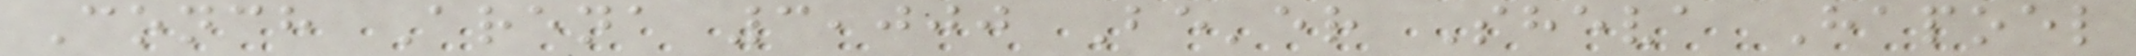Conch Arena 3,000 Be'er Sheva Hapoel
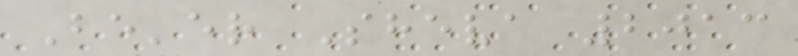Be'er Sheva 2013
